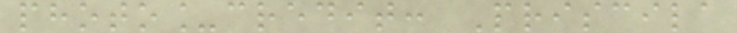photo_credit: Priscila
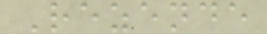Rezende
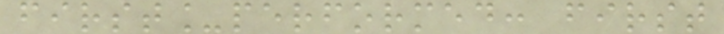first_performed: first
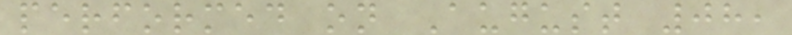performed on August 08,
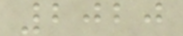2020
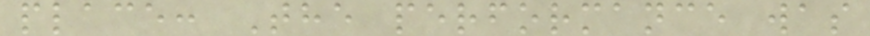place: The performance was
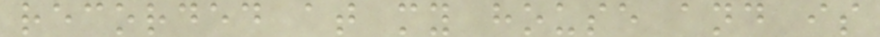recorded at my house and is
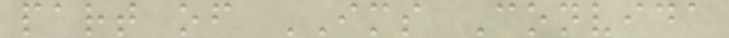part of IMS Convida
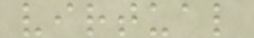virtual
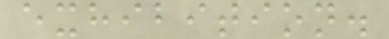exhibition.
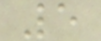5
